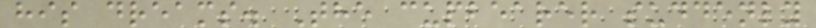his dreams. The cupbearer suddenly
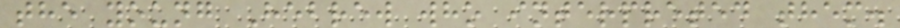the young Hebrew who interpreted them.
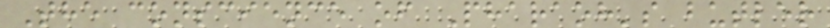The conscience of Pharaoh's butler
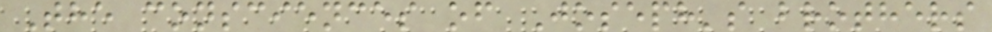The consciences of Joseph's brothers
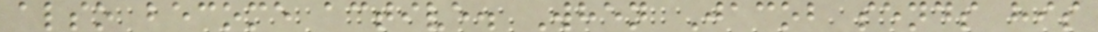also become active. When Jacob sends his
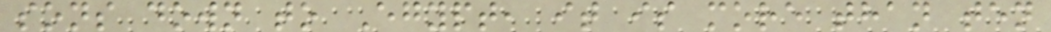sons down to Egypt, it is more than ten
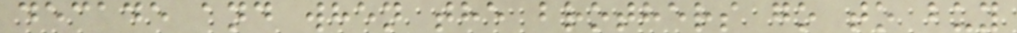decade and when the brothers go to buy
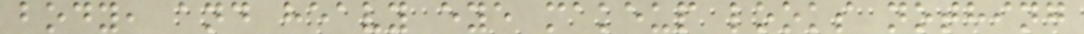body, and heavy eye makeup looks nothing
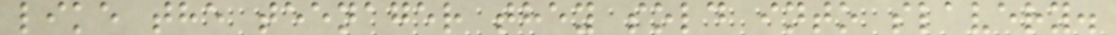like the teenager they sold into slavery.
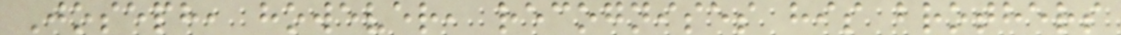Joseph, however, recognises his brothers
